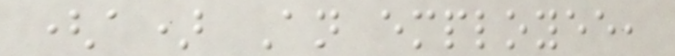(a) An employee,
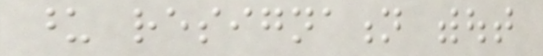upon resignation without
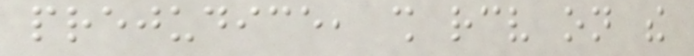prejudice, shall receive on the
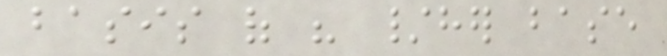basis of his /her base
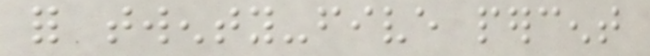for twenty-five percent
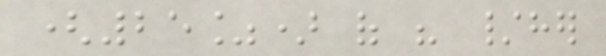(25%) of his /her
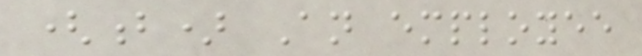(b) An employee
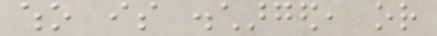who is discharged, or
